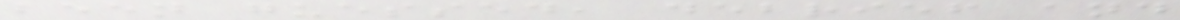been guessed, debrief and
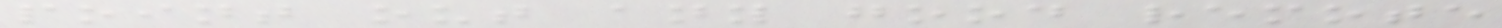point out any good remote
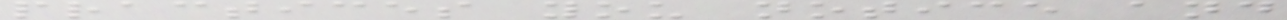practices you notice and
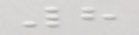8
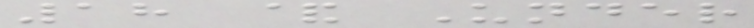18 & Under
